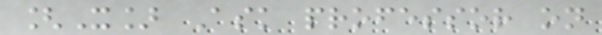[X] Ask professor on
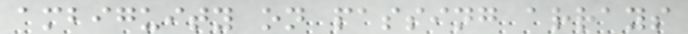ambiguity on passing arrays
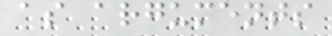as arguments
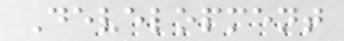Development
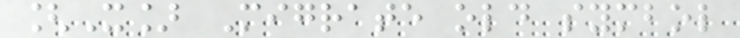[X] Migrate old symbol
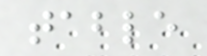table
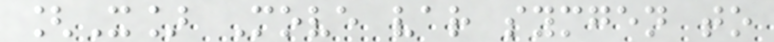[X] Move var symgen to
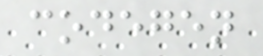codegen
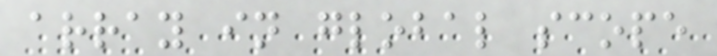array in global scope
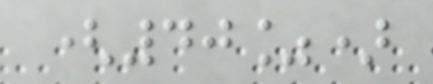(40%)
